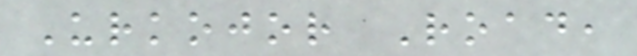Urkojor Road,
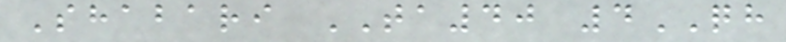Shabari TA40 4QH
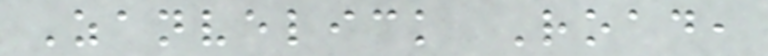Zanvelick Road,
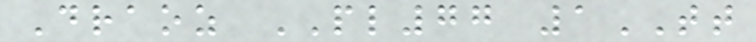Draoz PL77 1TT
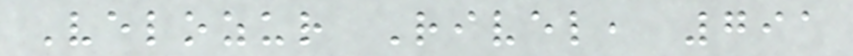Velozur Rivel, 791
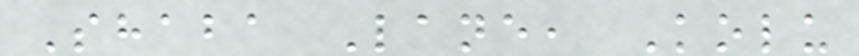Shaba Lane, Kolu
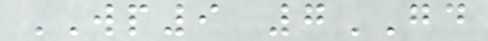WP9 7GD
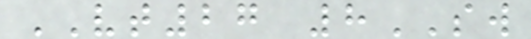VT27 8SW
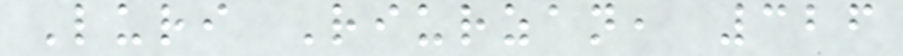Luri Riurzan, 326
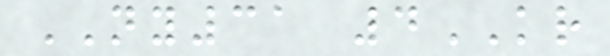NY31 4KR
